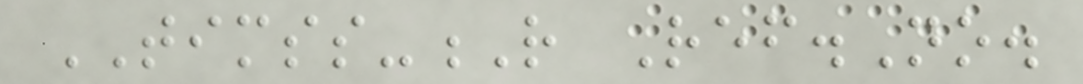TIMSS-R Ref.No.
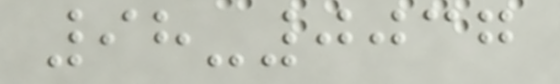98-0037
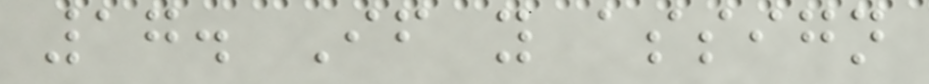17. If you assign
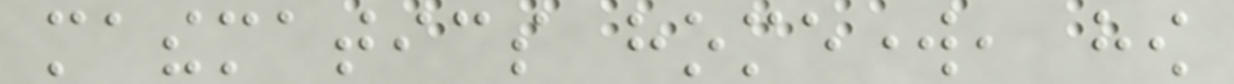mathematics homework, how
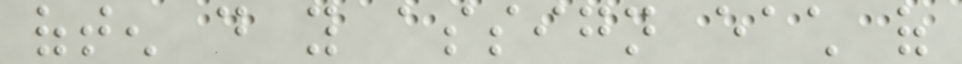often do you assign each of
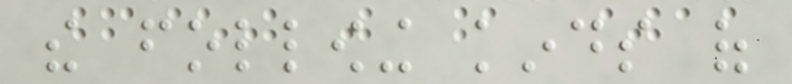the following kinds of
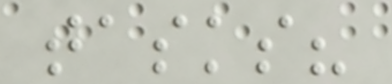tasks?
